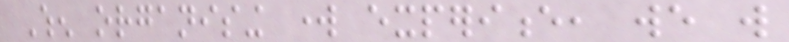When organising work experience, we will
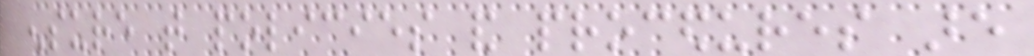ensure that policies and procedures are
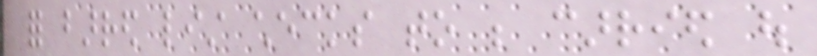for barred list checks to be carried out
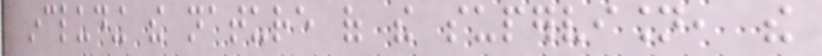including the nature of the supervision, the
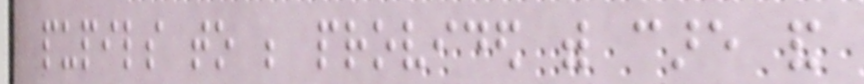pupils to be provided with care and
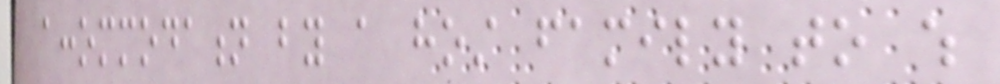accommodation by a host family to which
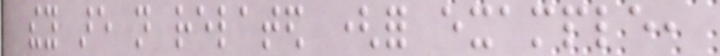they are not related (for example,
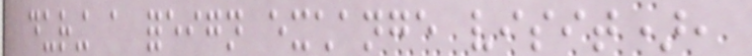during a foreign exchange visit),
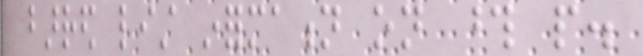barred list information on those people.
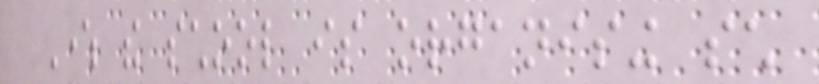Where the school is organising such
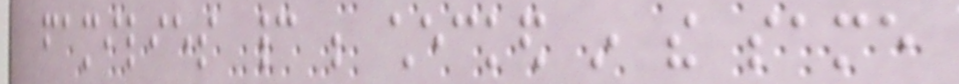families cannot be checked in the same
